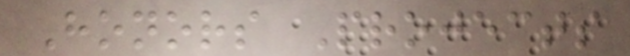Honors Projects
